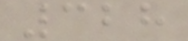328
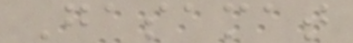Gasamat
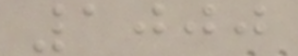1000
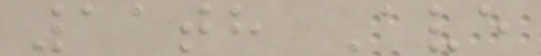11th Ave
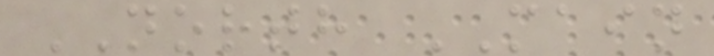NORTH MAIN
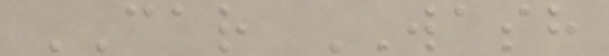CAR WASH
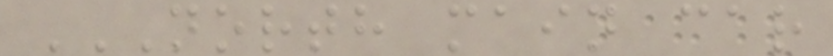NORTH MAIN CAR
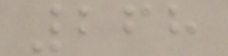268
